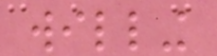willing
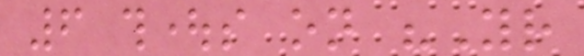6 thoughts on "Your
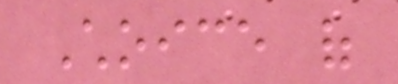Choice of
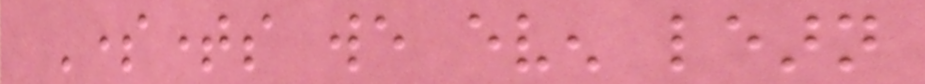Sometimes we even learn
